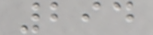294
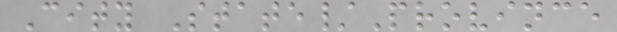City State/Province
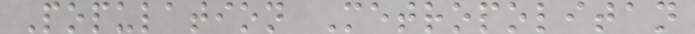Population Metropolitan
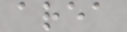area
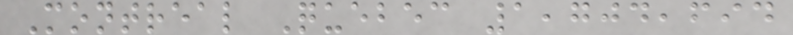Montreal Quebec 1,704,694
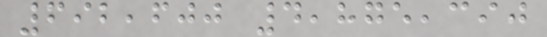692,600 4,875,390
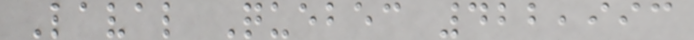Laval Quebec 422,993
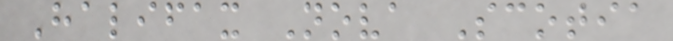Halifax Nova Scotia
